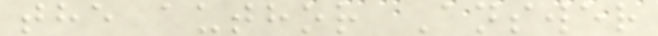the author Answer
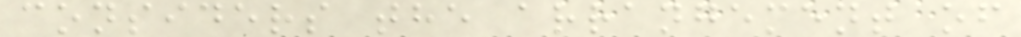considers the arrangement of
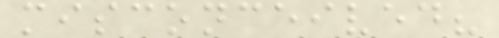misconceived?
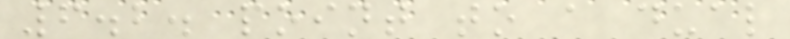6.2. point to a dual
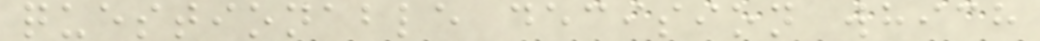questionable decision which
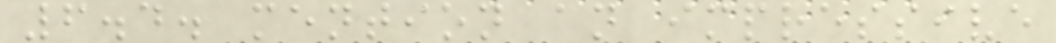6.4. mention an impressive
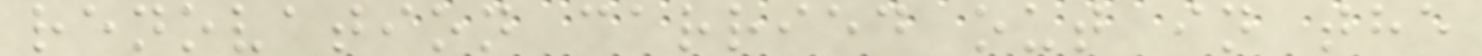renovation carried out in the
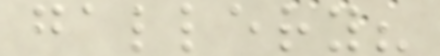gallery?
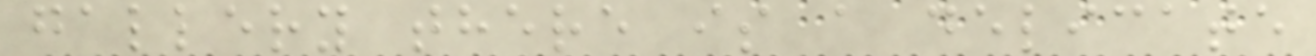gallery there is a delicate
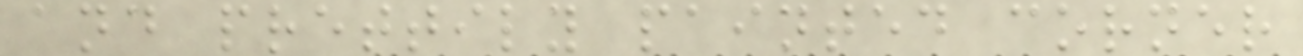and prettily painted corner
